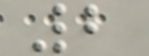2
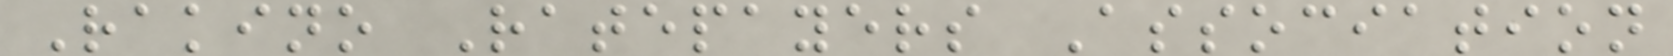Rakino Ratepayers Association
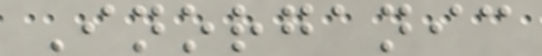Inorganic
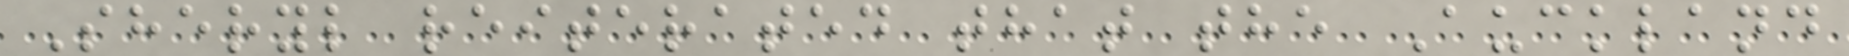Sheryl reiterated that the Auckland
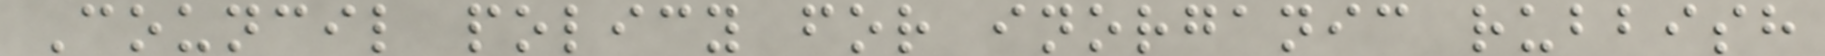Council policy for inorganic rubbish
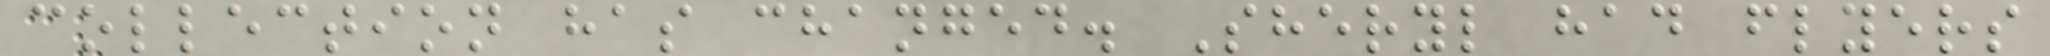collection has changed. Sheryl had flyers
